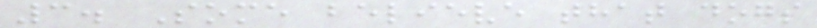3. Some believe that dogs
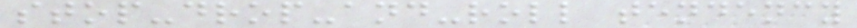stop-drop-and-roll tendency
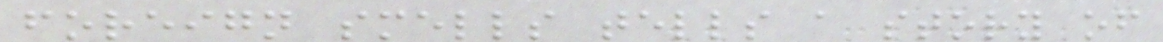foreign smells tells a story of
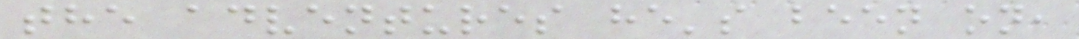the adventures he's been on,
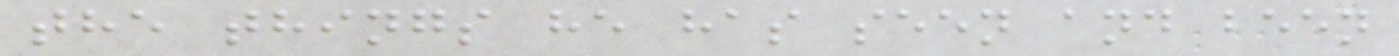the things he has seen and been
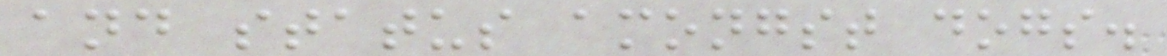and status amongst dogs.
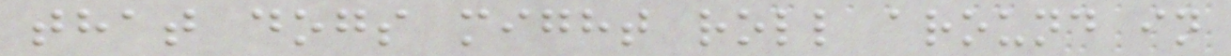that dogs might roll around in
